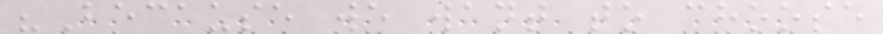"Because we want to choose
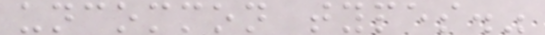uncommon types."
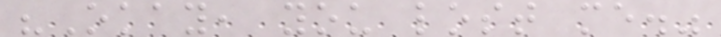"Okay, you lost me."
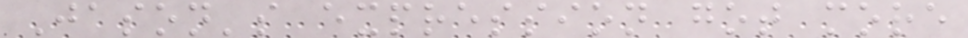Jason's expression got more
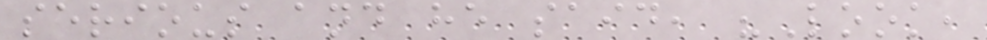serious and he said, "Look,
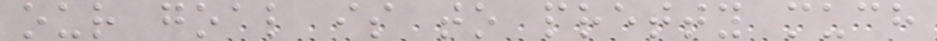our goal is to pretty much
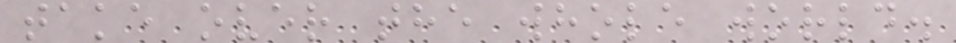take over the whole world.
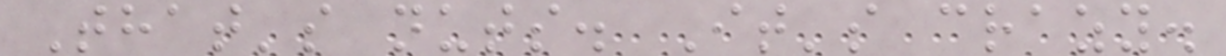That's nuts. It's crazy.
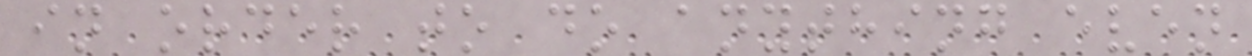in order to do anything even
